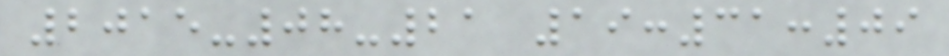2015-08-21 19:31:09
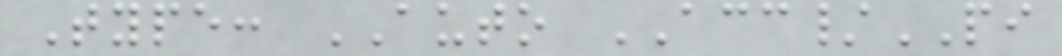Type: AUTO ACC/PI
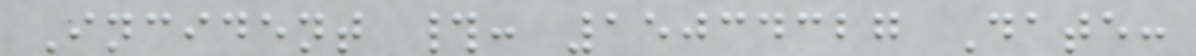Incident #: 15034327 Date:
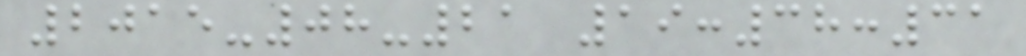2015-08-21 19:38:31
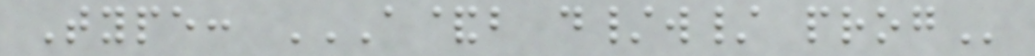Type: A&B D/W/ PROG
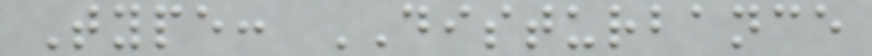Type: DISTURBANCE
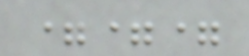===
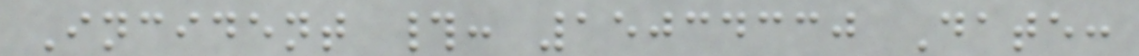Incident #: 15034330 Date:
